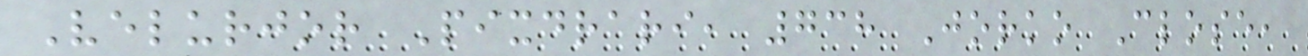Velurjor Pixdrari, 738 Jorko Close,
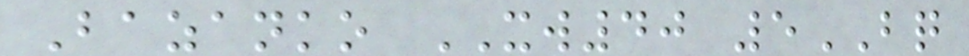Bazanko XW40 5BQ
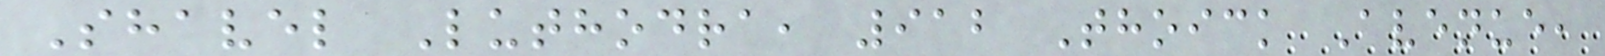Shavel Luthodra, 912 Thoick Avenue,
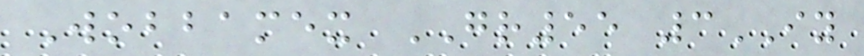Wobbamex GR55 3IY
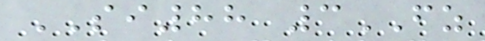SI88 3FZ
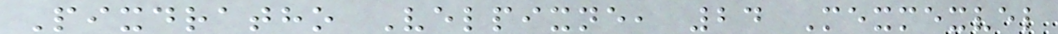Pixdratho Velpixne, 24 Mexmexvel
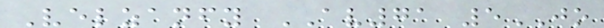Velzanfy AV71 5JO
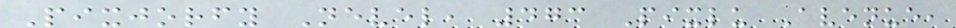Pixjorfy Nevel, 473 Pixlu Avenue,
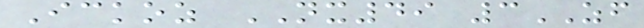Ickoz NX49 3ZF
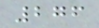276
